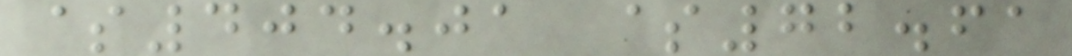$404.01 $72.61
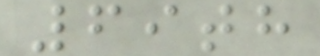69th
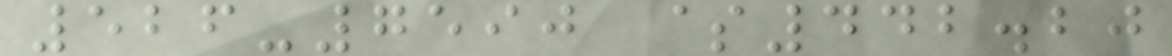526-7590 $442.20
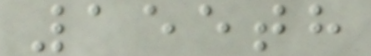155th
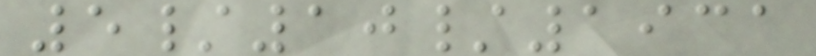5/10/1931
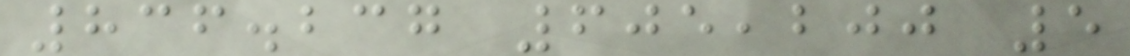836.237 605,200 5
